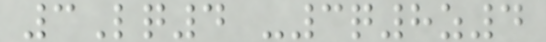3Lq4 -3q8z4
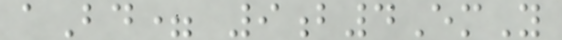aBd= 9b4EmY
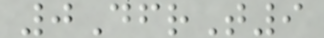0DfrT9
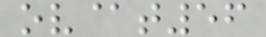ov@t56
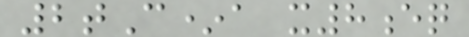2tC*a x8eq
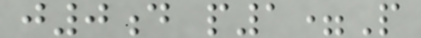j0d p1=P
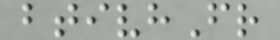btivhFr
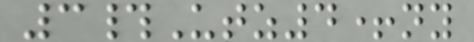3#Utz4+ny
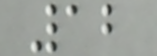12
